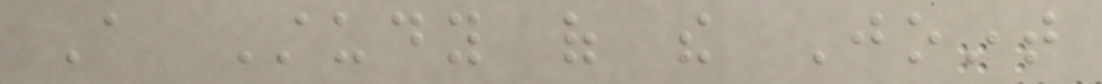A Study of the Joint
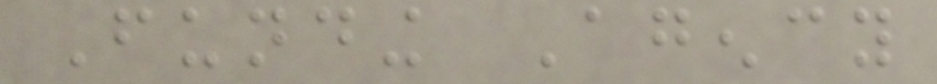Funding Agency
